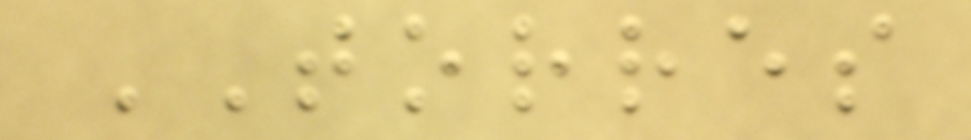TORRES
